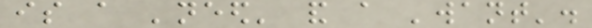is a 'need' and a 'want'.
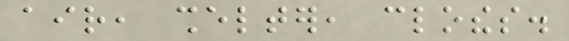air, shelter, clothes.
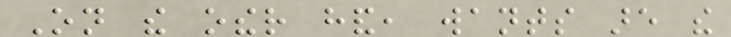On the other hand, wants are the
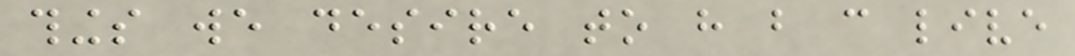things we desire to have but can live
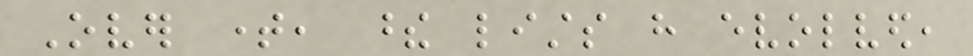Over time, these lists have evolved,
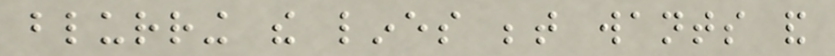blurring the lines between wants and
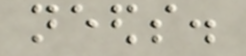needs.
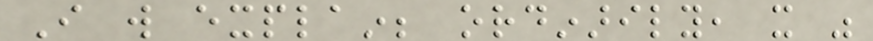I will explain; ordinarily, it was
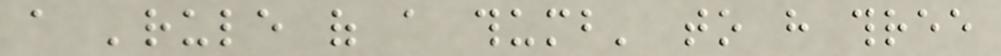a 'rule of a thumb' to have three
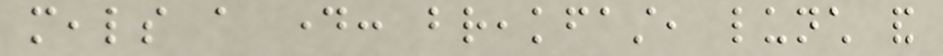meals a day: breakfast, lunch and
